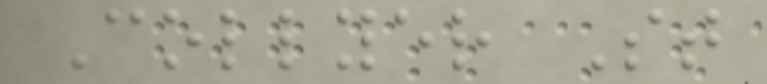Collyer St
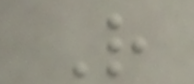R
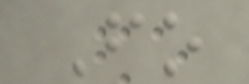Fo
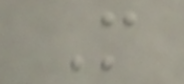M
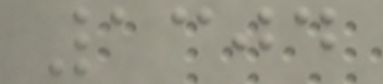1304
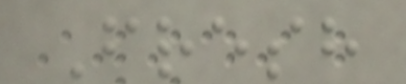Fresh
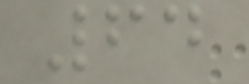64
